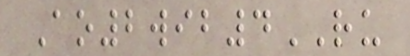Ao2wib4RU
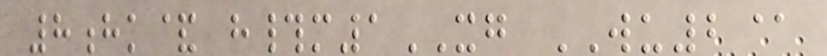8hk& h#m1XG WU2@
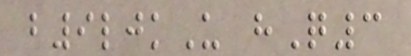b9ljkU hQ3
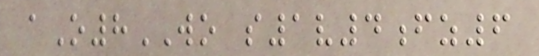aO8WO s1v4fz6
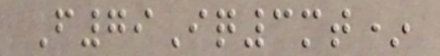F79Iq3mt*
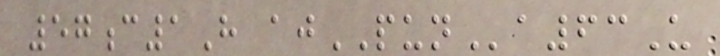57c1H ajPUNa63U
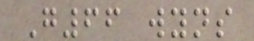G66 wyns
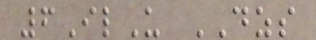6IlU DZS
